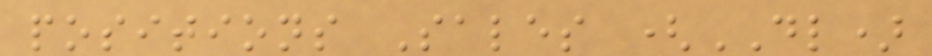positions Sales (DL)
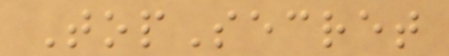TopSecret
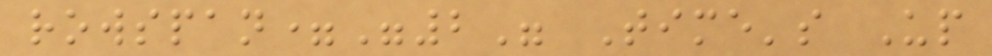rowspan="2" Time's Up
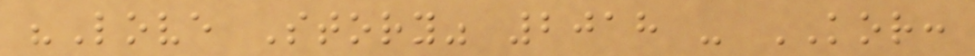"Love Story" 2018 - KOR:
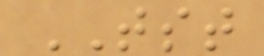TST
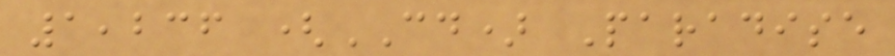1,236 (CD) Paradise
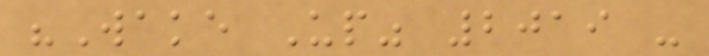"Wake Up" 2019 -
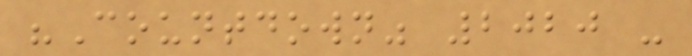"Countdown" 2020 -
